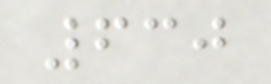630
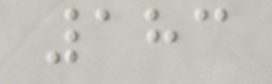183
